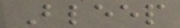Bleep
